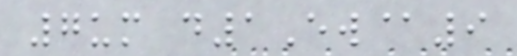7um d1Ew@9
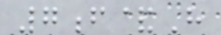7f&H
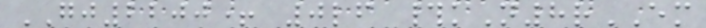GJ2200+ 0lf #kN8rEM
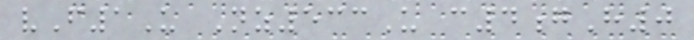vF1U Nz533U c4gH0
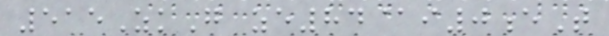515ZkG ze84@i0eT
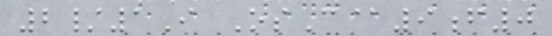2/1I OsC@9f0
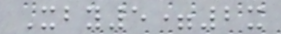Xby5=2x
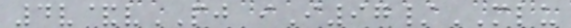4v&vPJ iI97/MLU
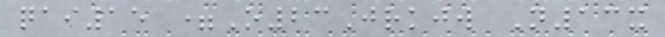qai15 =O23Jrkjw N13x
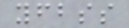yfbss
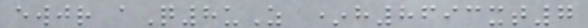ewjr aQ8uZ *h8693xt7
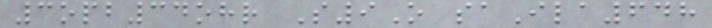3opb34ohr S9O saIla648
